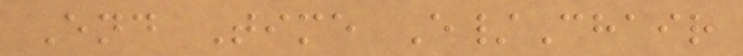End Time E/Chair
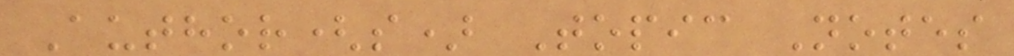Author(s) Topic Notes
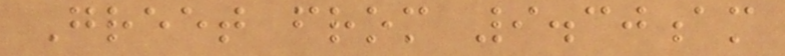Greet from 9.30am
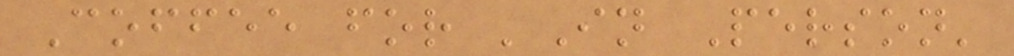Coffee for 'In Person'
